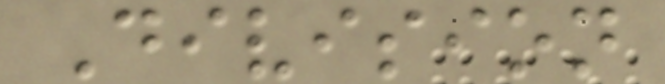Division
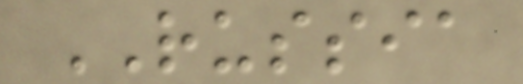RUSSIA
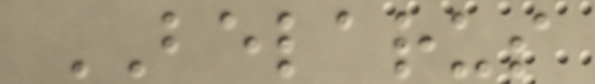BELARUS
